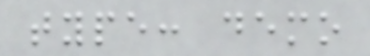type: demo
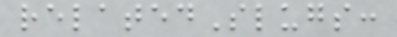relatedSlugs:
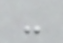-
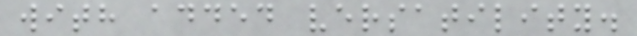with added versatility.
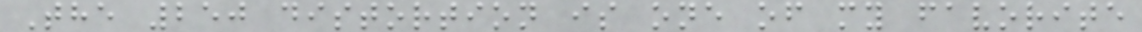The 250 distortion is one of my favorite
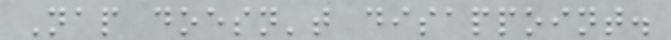Nap doesn't disappoint.
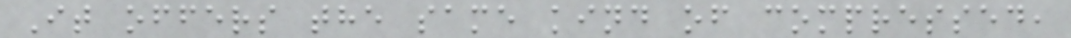It offers the same kind of compressed,
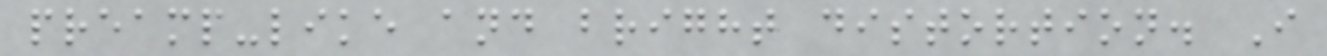preamp-like and bright distortion. I
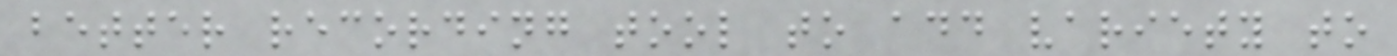better recording tool to add variety to
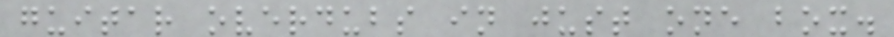guitar overdubs in just one box.
